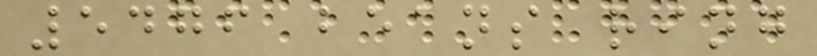5476 beans ring
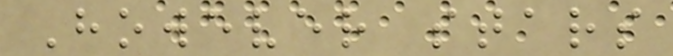However stars
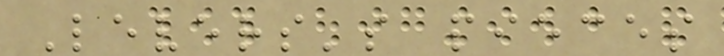Levers's pieces
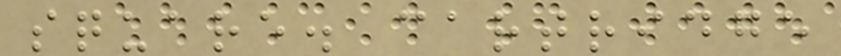square. cartridge
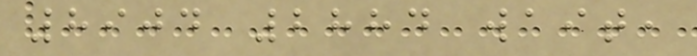8904 2884 wait,
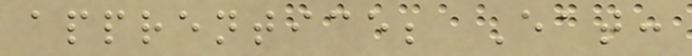apprentice; Eat:
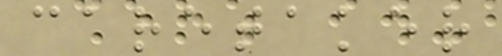caretaker
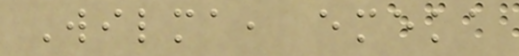Wilma, emeka
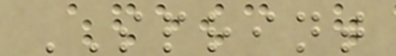SPRINT
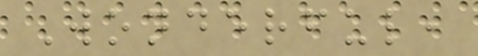Wonderful,
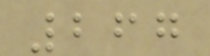267
